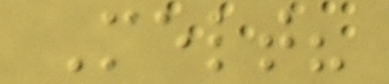Melt?
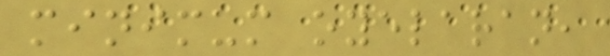minimum oyelaran,
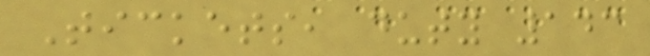Tickets, duty 143
